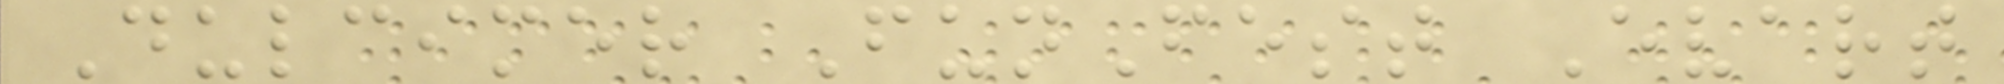Dulcimer FunFest Evart
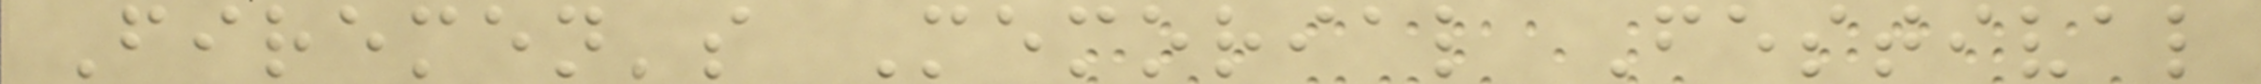Firemen's Memorial Festival
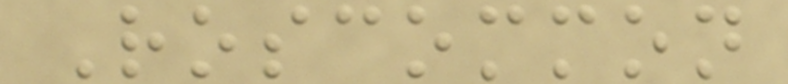Roscommon
